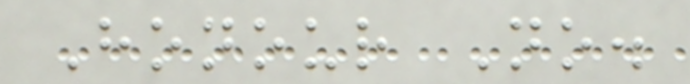Honour No.
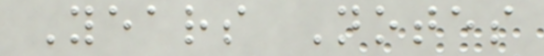Years Notes
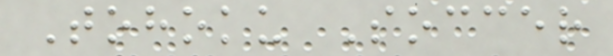Tohoku Soccer
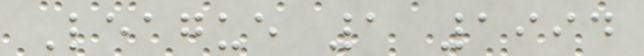League 1 1994
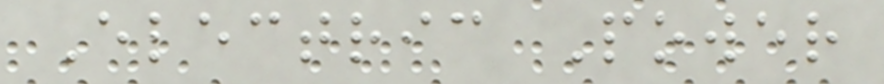Electric Power
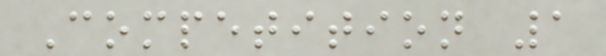Competition 1
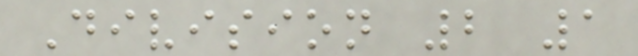Division 2 1
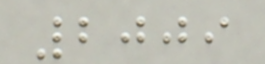2009
